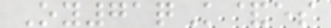Oy71qK&es
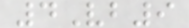4Vb9
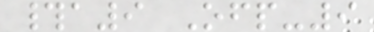#a9 Ofp-9
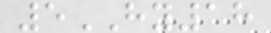5HY18
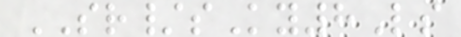SR/sKy8Ls
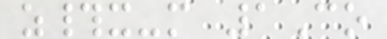z#x-m 1Co
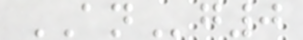ANg0
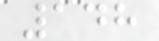148
